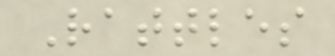Rattles
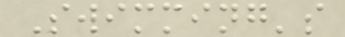Swimming's
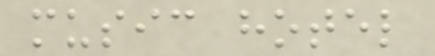music hotel
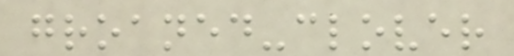groaned-clover
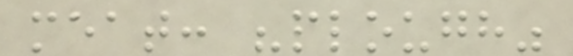meat: "plough"
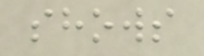shows
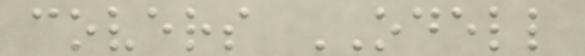covers ODELL
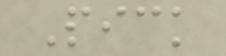Pick
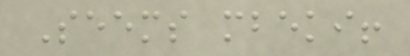Seems mbeki!
